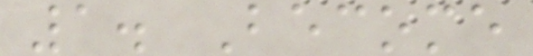1. Become
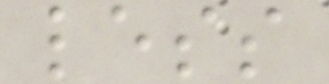less
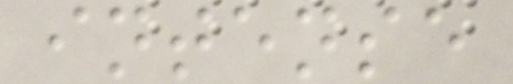intense
